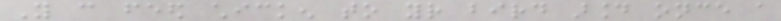You can feed chicken to your bird around once a
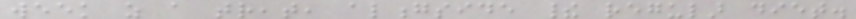week as a treat, alongside their regular diet.
